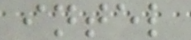intel
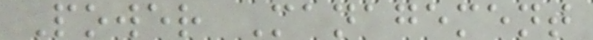Power Management
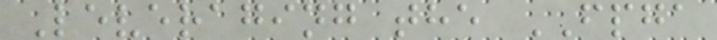Leveraging the FPGA
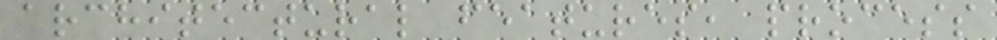architectural features, process
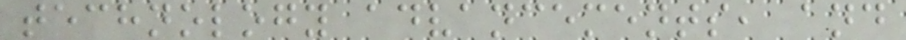technology advancements, and
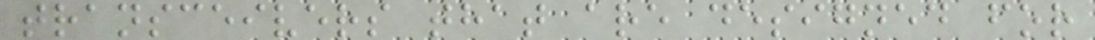transceivers that are designed for
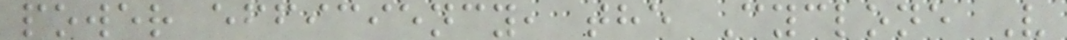power efficiency, the Cyclone V
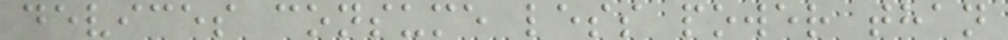devices consume less power than
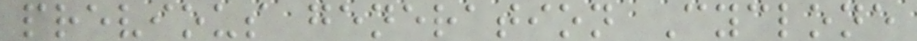previous generation Cyclone
